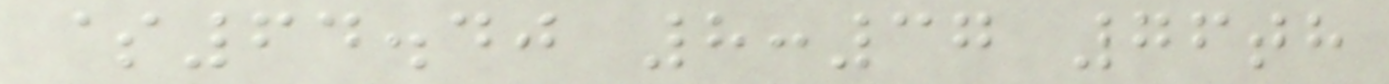$64.40 8:37 76th
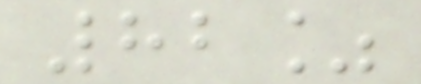82%
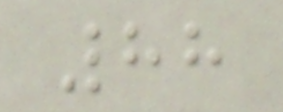88
